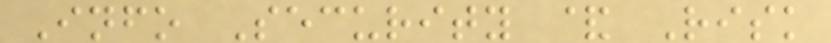Info Security & Risk
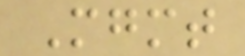Mgmt
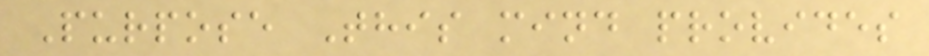Purpose This mind provides
